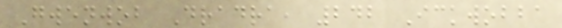Gwenwob Dradra, 242 Ickwobba
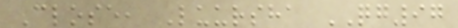Close, Luursha QG97
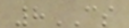8CS
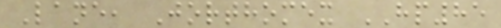Lane, Jorthomex HP85
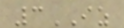3IZ
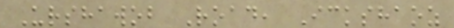Urshawob Road, Ickshaoz
